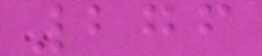276
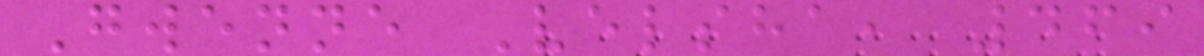Gwenne Velsha, 469
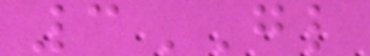3GL
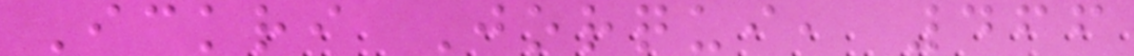Ickri Jorqui, 466
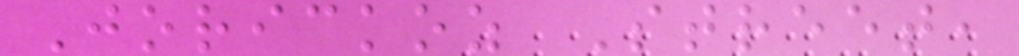Jorickoz Street,
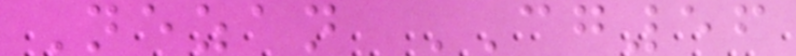Nezan CG56
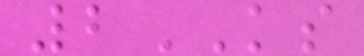2KS
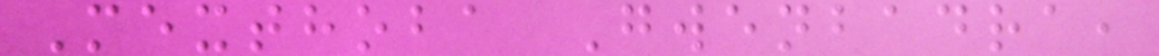Mexthoba Gwenbadra,
